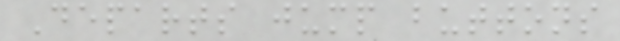Departs jump buttons
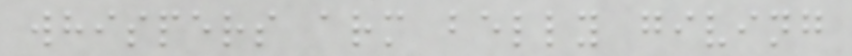whispers arm belly giving
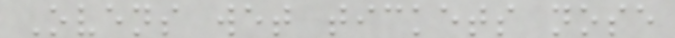Ovens wet tickets nose
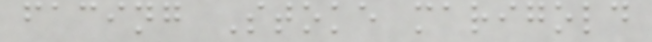facing Stoke marigold
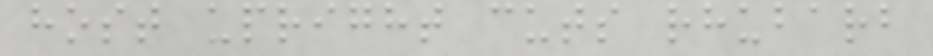host upright cuts rhubarb
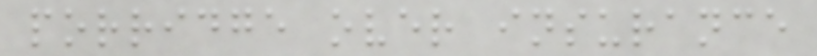porridge over insurance
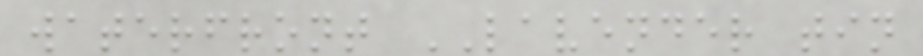waterfront LAVENDER tin
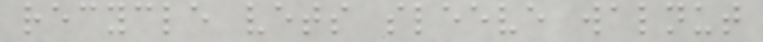recycle vets sleeve walnut
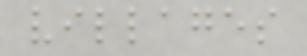villages
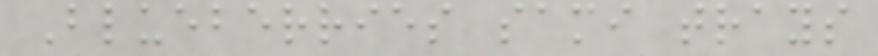Blueberries sami trays
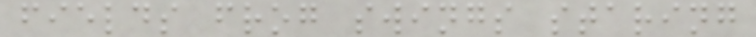fields frog swings staring
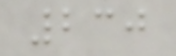230
